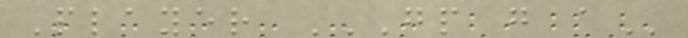Player GP G A
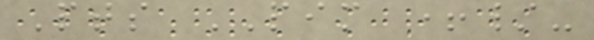Pts PIM +/-
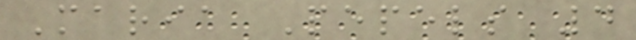Maria Pepels 4
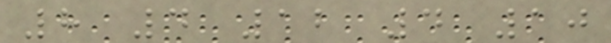8 4 12 4 10
